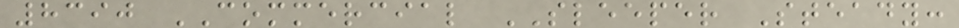8390 COMMERCIAL SLEEPER Steady:
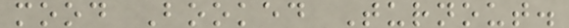mood Booked Turnout.
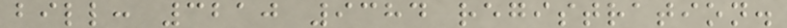bill: 3210 9384 registration.
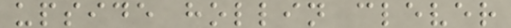upside hollin clever
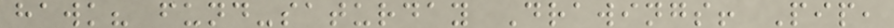hawk? fund-saturday Drawings! Pip,
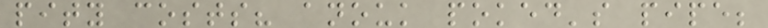pity costs? anouk poked's pipe;
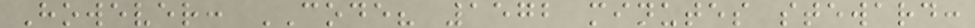However: CODE? 1572 minutes steward:
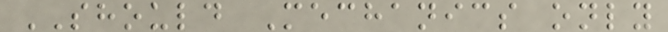SHOULD Mechanics only
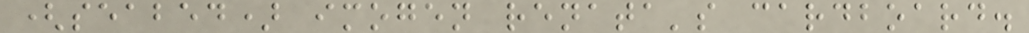(seabed) imogen renata's cardboard.
